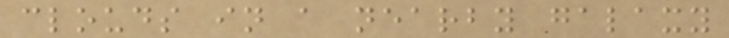clouds in a nearby galaxy
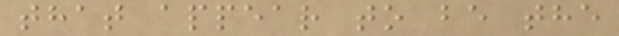that appear to be the
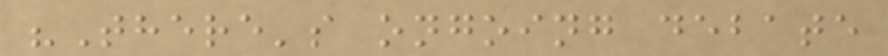"There's ongoing debate
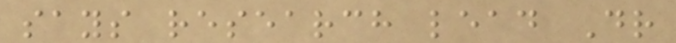says research lead Dr
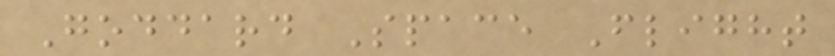Goddard Space Flight
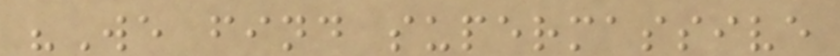"We find supermassive
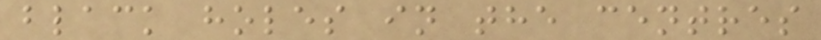black holes in the centres
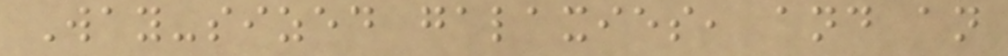Way-sized galaxies, and an
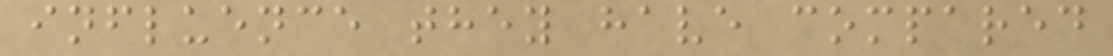influence they have compared
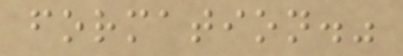formation."
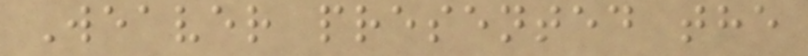Weaver presented the
